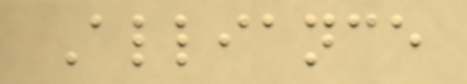Alliance
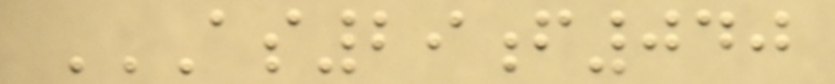AS29F040
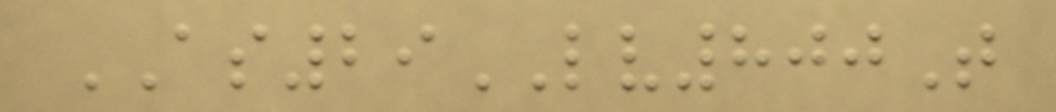AS29LV800T
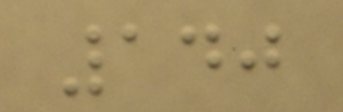140
